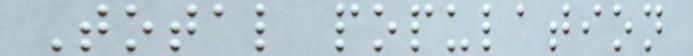Total population
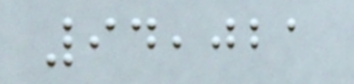94,021
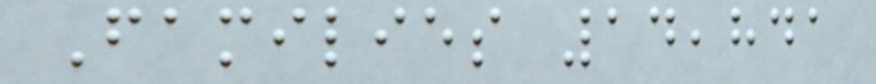Families 14,841
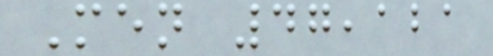Men 47,121
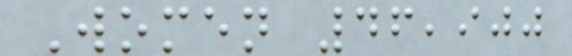Women 46,900
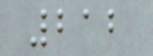212
